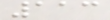113
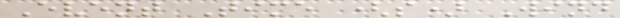Event Time (s) Wind
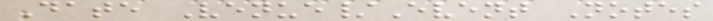Date Venue/Event Notes
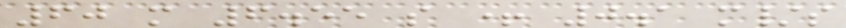60 m 6.55 s + 0.1 m/s
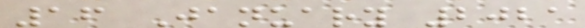16 January 2021
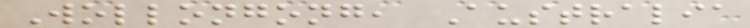Wollongong, Australia
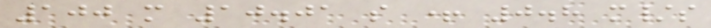100 m 10.01 s + 0.8 m/s
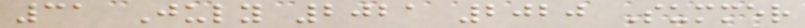31 July 2021 2020 Summer
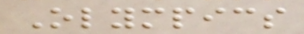Olympics
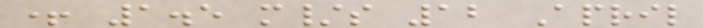+ 1.5 m/s 12 April
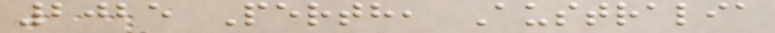2025 Perth, Australia
